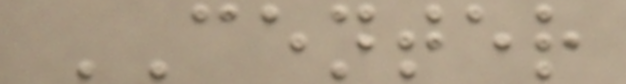CENTER
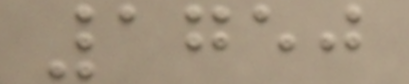1750
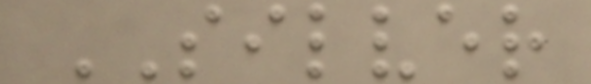SILVER
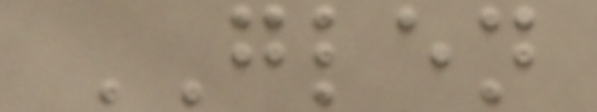GLEN
